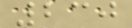230
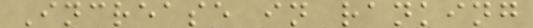Increase in ranking
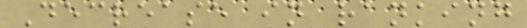Decrease in ranking
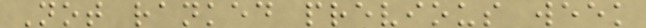Not ranked previous week
